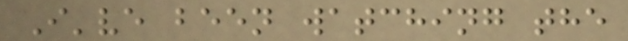I've been watching the
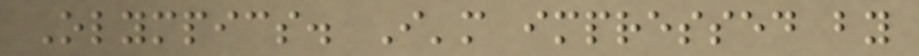Olympics. I'm impressed by
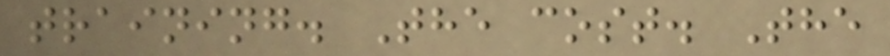training. The cost. The
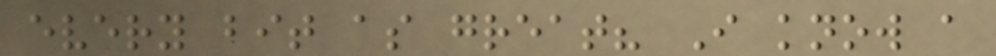every bit as great? I know a
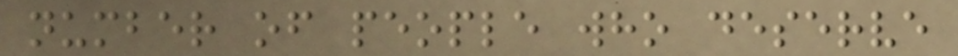number of people who deserve
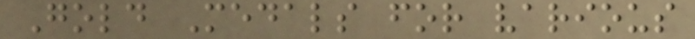Gold Medals for various
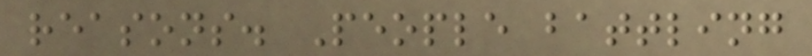reasons. People battling
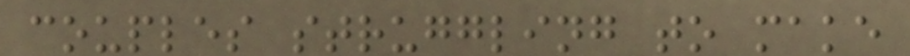couples struggling to make
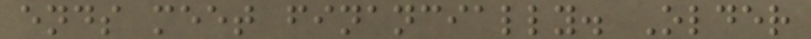ends meet financially. Older
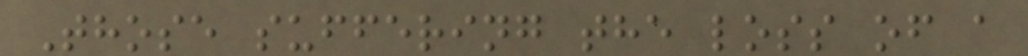Those suffering the loss of a
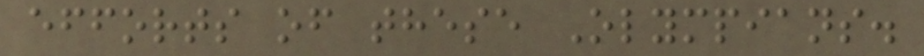efforts of these Olympians.
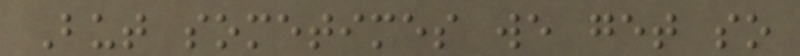But sometimes we get so
